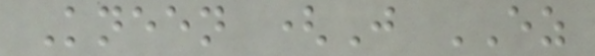Kneen (J EZ
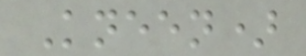Kneen)
